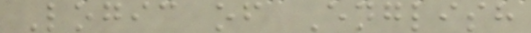Logic of English
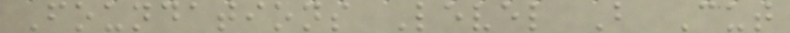Foundations Level B Cut
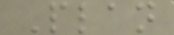Plan
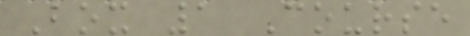Box 1 Course
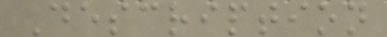Description
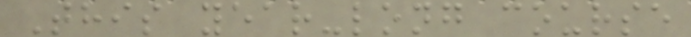This year-long course
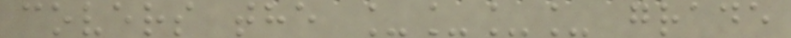covers the ____ grade
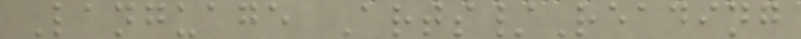Language Arts/Reading
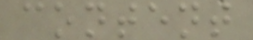content
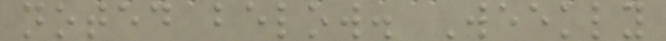noted below. Weekly
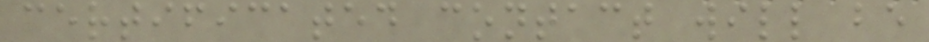certificated contact will be
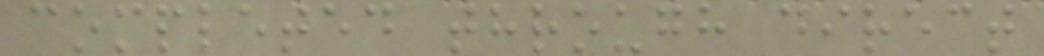completed through direct
